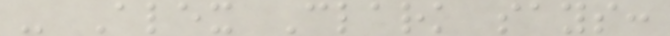- Alex Clark says:
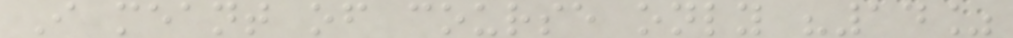I meant of course only "14%
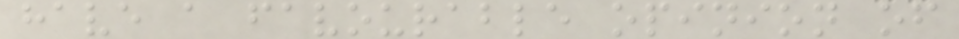have a favourable opinion of
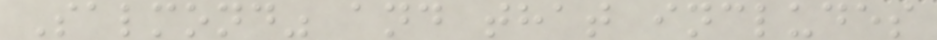Salmond" and that includes
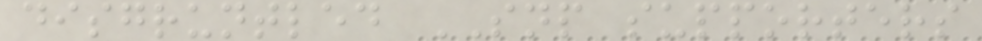disgruntled SNP supporters
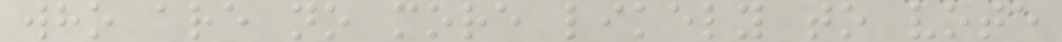who are no more likely to vote
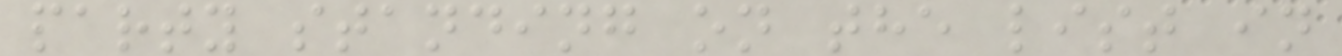party standing on the list in
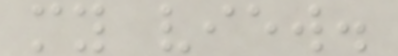my view.
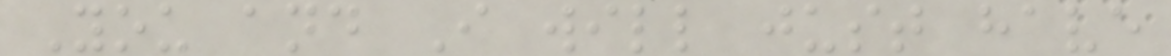You and I will just have
